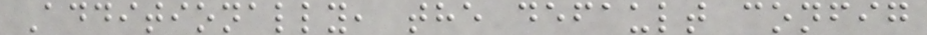Additionally, the default config
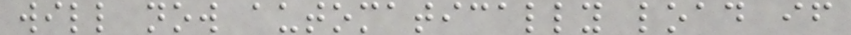will now automatically load if
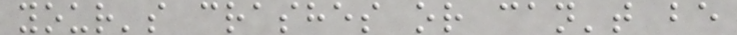your's crashes or can't be
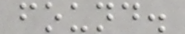found.
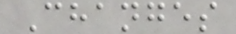Changes
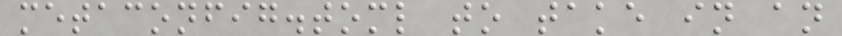metaconfig.toml to take in an
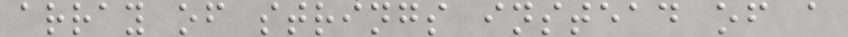array of strings instead of a
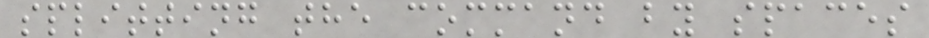splitting the command by spaces
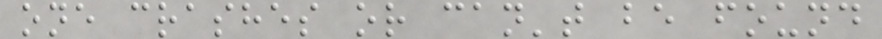one crashes or can't be found
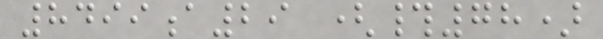8499a29 (#78)
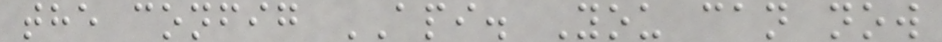the config API. You can now
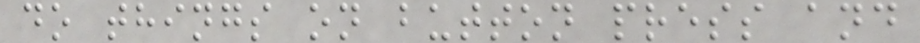do things on button press and
